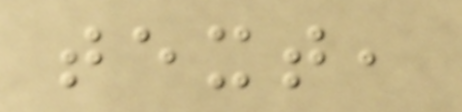text,
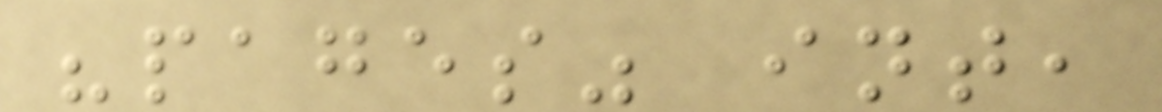"pages" int,
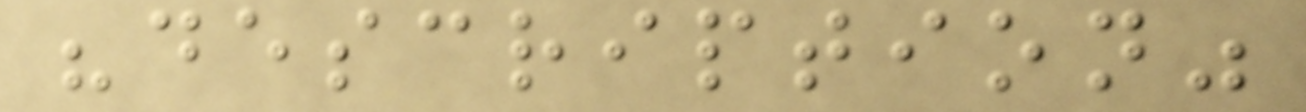"description"
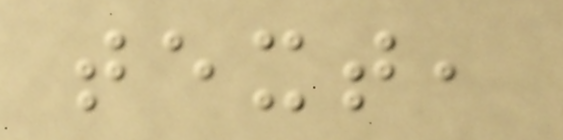text,
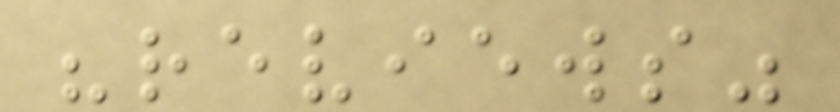"reviews"
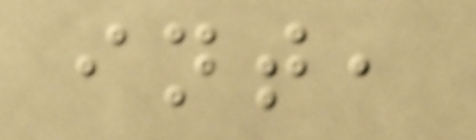int,
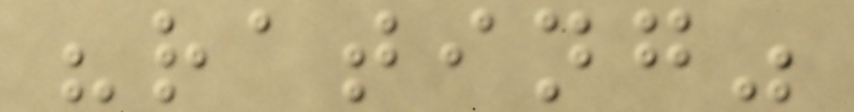"rating"
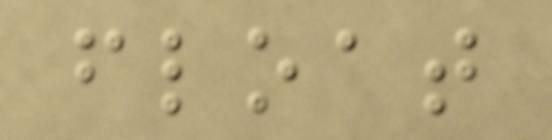float
